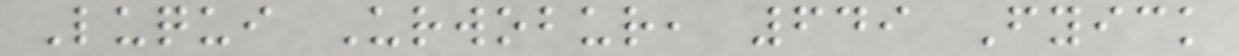Luqui Urwobur, 649 Fyick
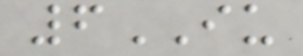6IU
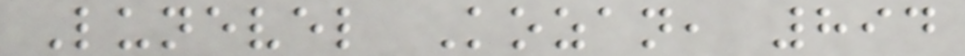Lunevel Kozan, 894
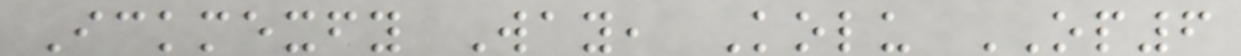Ickmexfy Way, Kolu OP6
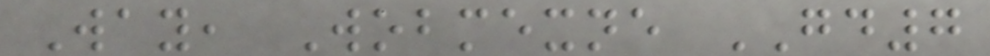Way, Wobmexne GD7
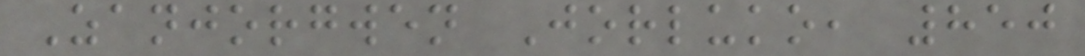Zanjorgwen Jorluko, 850
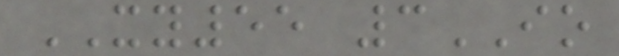XY55 3IO
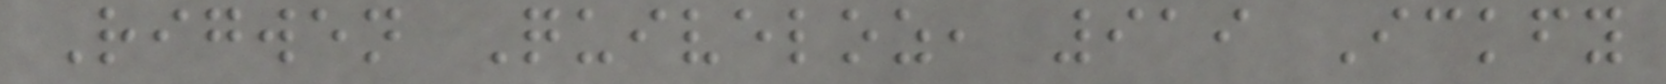Rigwen Quiveloz, 919 Ickfy
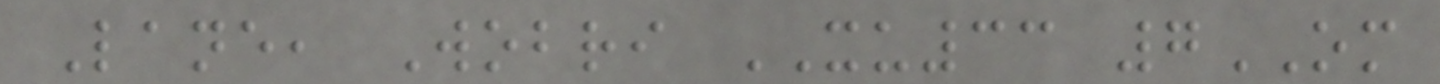Lane, Wobri XU33 7OM
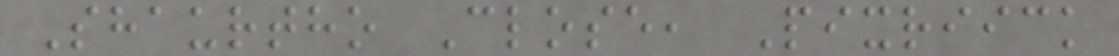Shaurtho Close, Pixriick
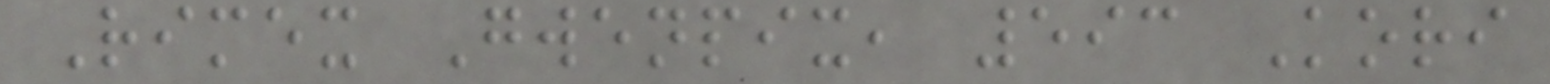Rimex Gwenpix, 593 Kori
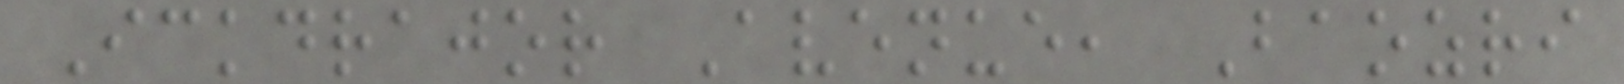Ickdrajor Avenue, Baozri
